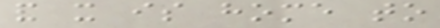and it is home to
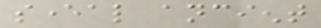several ancient
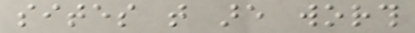sites that are worth
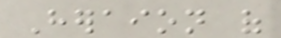Heraion of
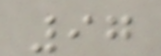97
